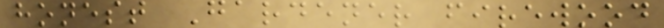honest Gardener firewood
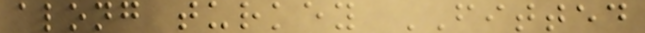along turkey FITTED
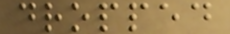dropped
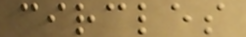circles
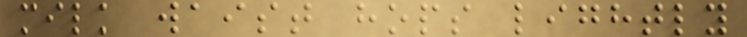milk waist hops lightly
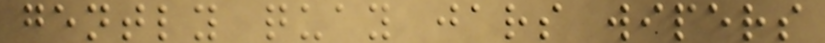gently quay jars wipers
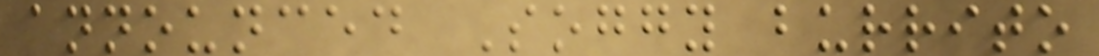announced Soggy burrito
